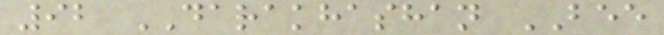92 DARAKHASHAN BEE
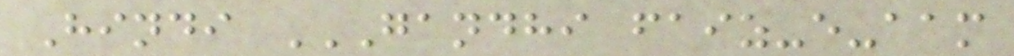Hindi GANDHI FAIZ-E-AAM
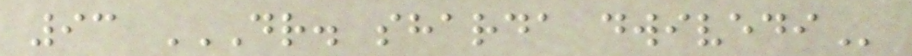93 DR. SHARDA DWIVEDI
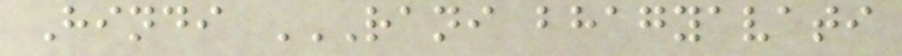Hindi RANI BHAGYAVATI
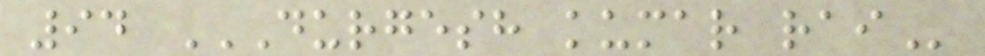94 DURGESH KUMAR RAI
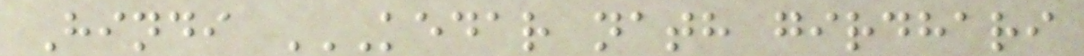Hindi KEDAR NATH GIRDHARI
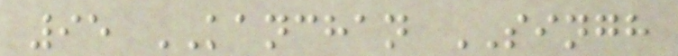95 KANCHAN SINGH
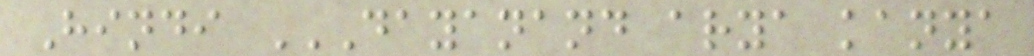Hindi DAYANAND ARYA KANYA
